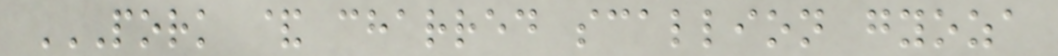PORK & CHARRED SCALLION GYOZA
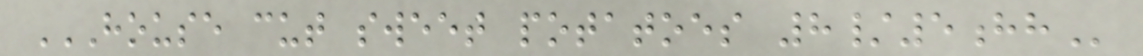HOUSE CUT SWEET POTATOES 8/5HH
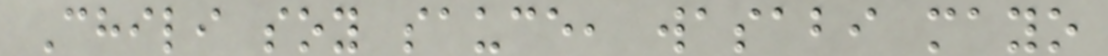Chili soy sauce, wasabi mayo
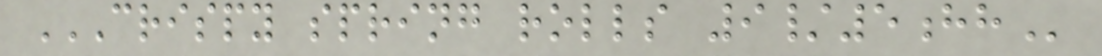CRISPY SPRING ROLLS 9/5HH
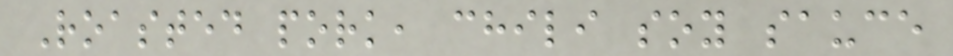Roasted pork, chili soy sauce
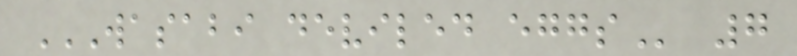WASABI DEVILED EGGS 7
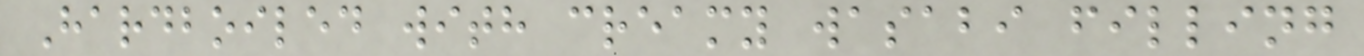Hardboiled with creamy wasabi filling
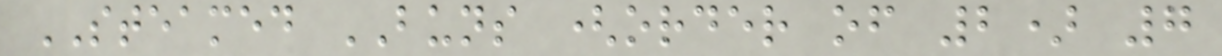STEAMED BUNS (order of 2) 7
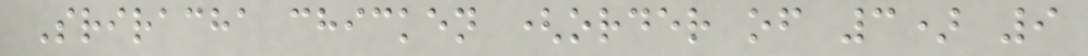Sriracha chicken (order of 3) 9
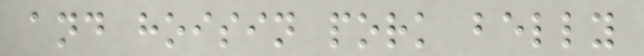and hoisin pork belly
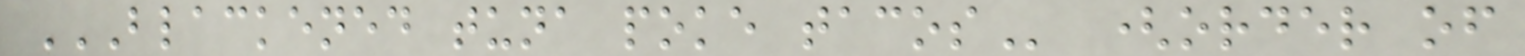BLACKENED TUNA POKE TACOS (order of
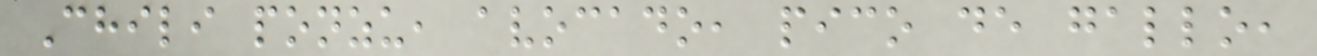Chili ponzu, avocado, pico de gallo,
